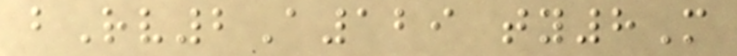bRv2A129 ty8M
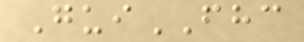GuiFHC
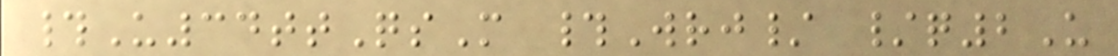#U34ttQsM #Wrj/ /q2U
